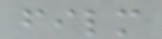film
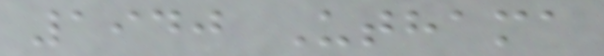1940 Uthama
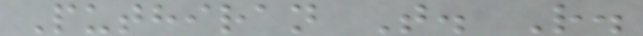Puthiran T. R.
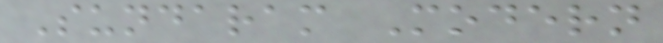Sundaram Modern
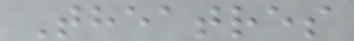Theatres
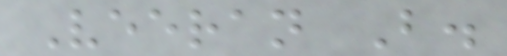Veeran B.
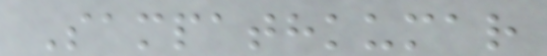Sampathkumar
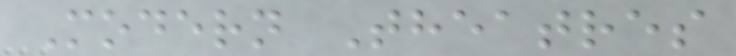Modern Theatres
